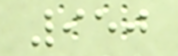950
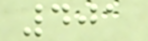401
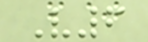V6
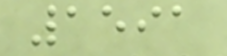1591
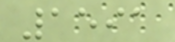1591
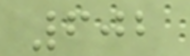602
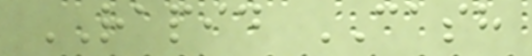RAPID CASH
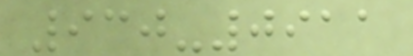930-0911
